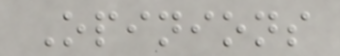Opinions
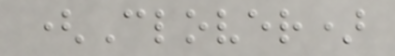(Clover)
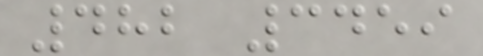482 3459
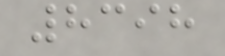8398
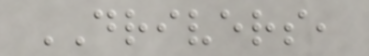DRIVERS,
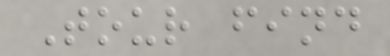Tour find
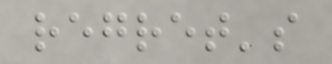regret's
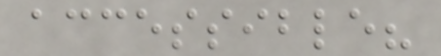accessible?
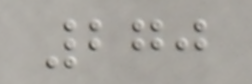270
